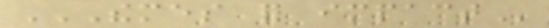THEMES FOR IMPACT
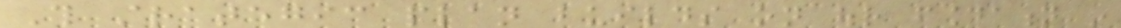This strategic plan builds on our foundation in
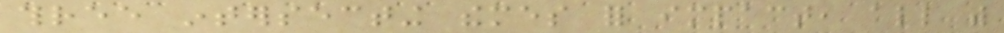three intersecting themes for impact, all with
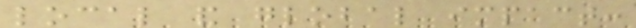local and global impact:
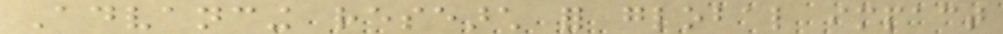Advancing research for global impact
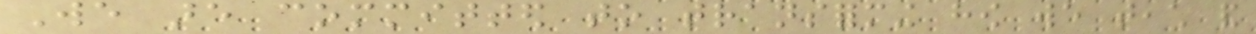We are committed to transforming how we teach and
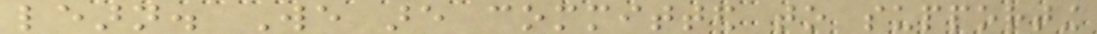learn. We are committed to supporting
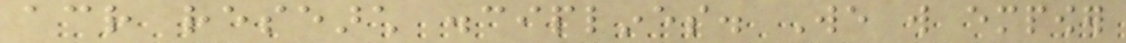across research disciplines. We will empower
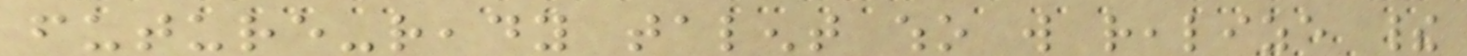future-ready talent who will realize their
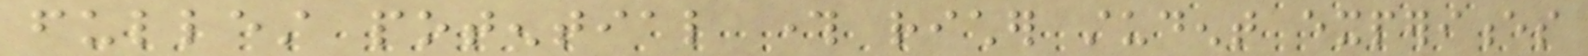fullest potential through richer student experiences
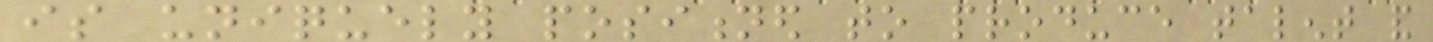is uniquely positioned to produce talent and
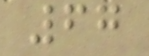67
